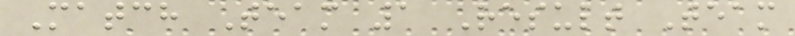Match Team 1 Result Team
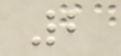2
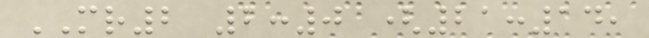MR2 2:0 (21:14,
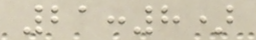21:8)
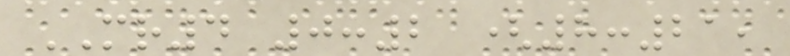MR4 0:2 (8:21,
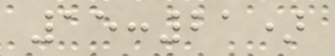15:21)
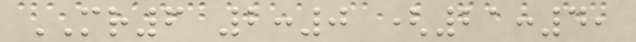MR6 2:0 (21:4,
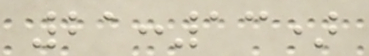21:13)
